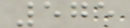575
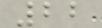22
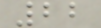22
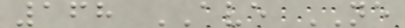168 AVE NE
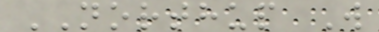NORTHUP W
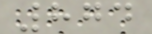874
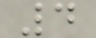4
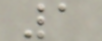1
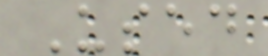Used
